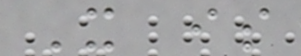It is
